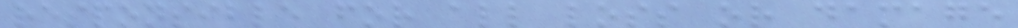responsible for all loss or damage
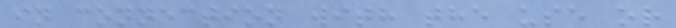in connection with the use or
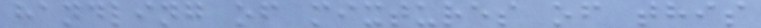handling of mixtures of this
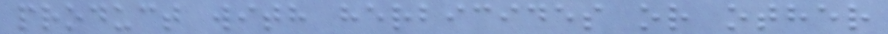product with herbicides or other
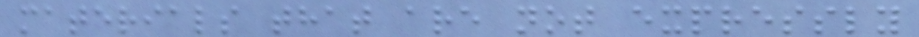materials that are not expressly
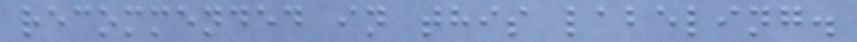recommended in this labeling.
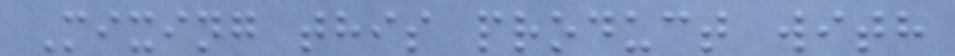Mixing this product with
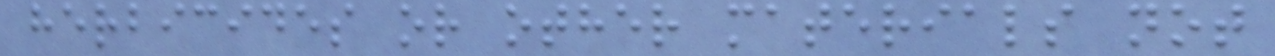herbicides or other materials not
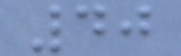40
